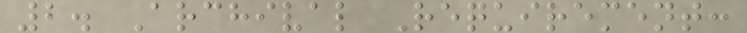2. Archival Requirement:
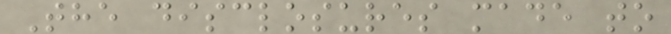The disclosures made to
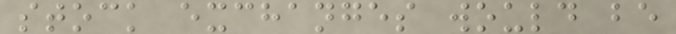stock exchanges would be
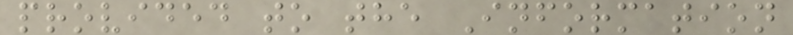provided to the Information
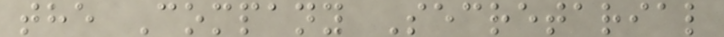the Company Secretarial
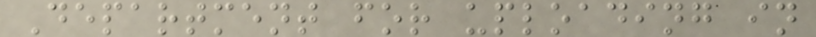Department for uploading in
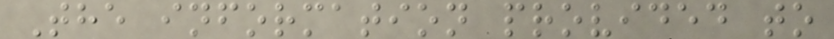The information provided to
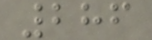286
